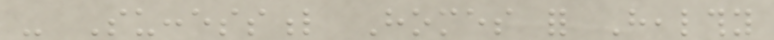- Successful Homes for Healthy
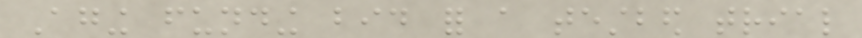Aging funding bid for a testbed trial
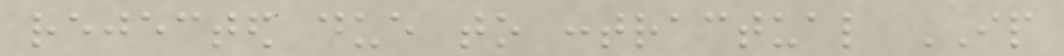rejected due to contractual IP
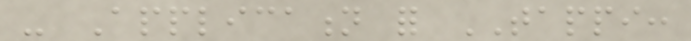- Application for TAPPI:
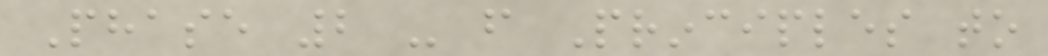Phase 2 - from Principles to
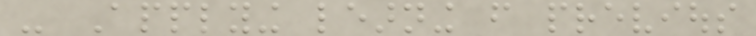- Applying learning from previous
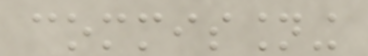commissioning
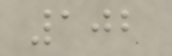102
